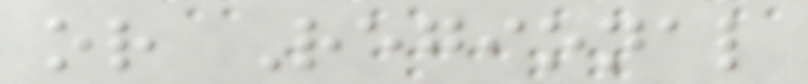or Regional
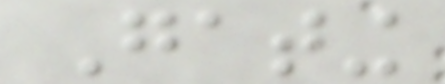Gating
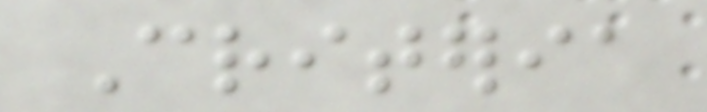Criteria
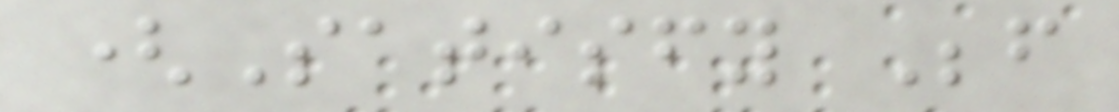(Satisfy Before
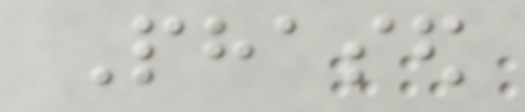Phased
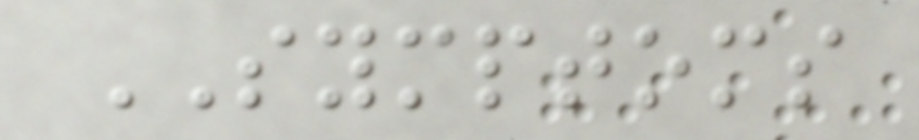SYMPTOMS
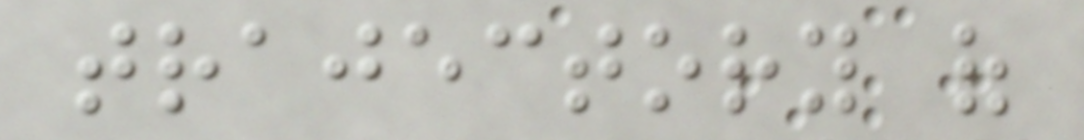trajectory of
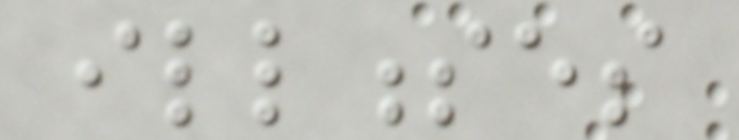illnesses
